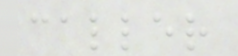caller
